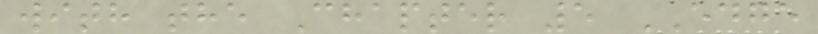with the Chapter 5 EDGE
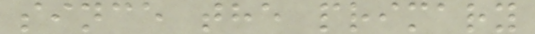since the primary
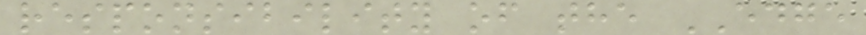responsibility of the EDGE
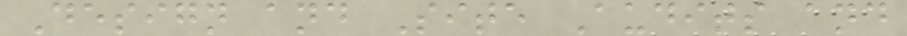Design and Site Audits and
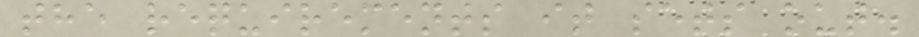the requirements it sets out.
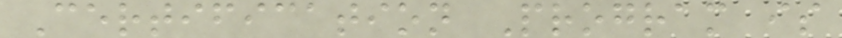Certification Program is
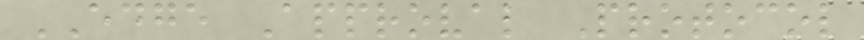EDGE Approval Protocol
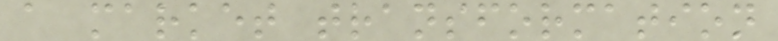a market transformation
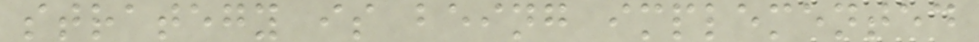strategy is being implemented
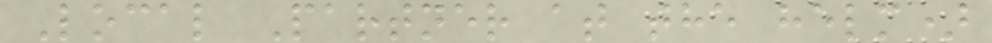Local Partner at the helm)
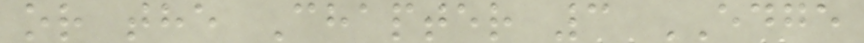or the Chapter 3 EDGE
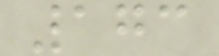173
